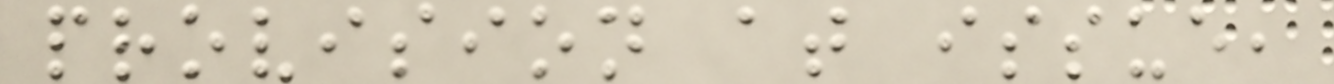provision at issue,
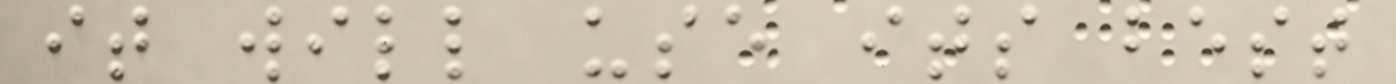it will use its best
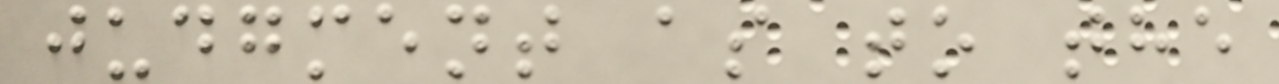judgment as to the
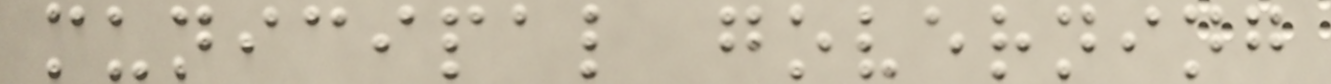municipal governing
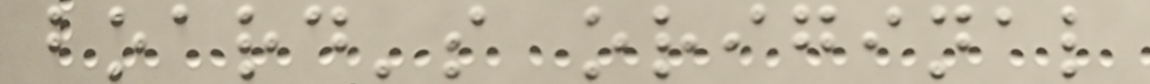board's original
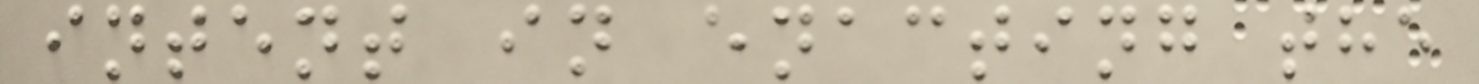intent in enacting the
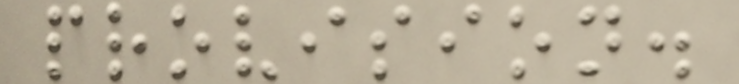provision.
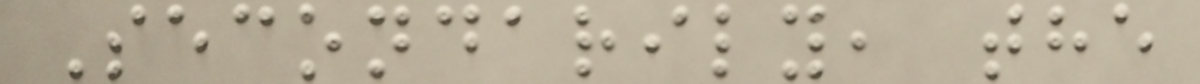Secondarily, the
